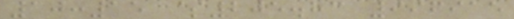10:15 $205.83 996915
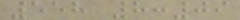558 8:09
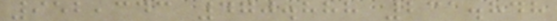952,343 470.888 231.848
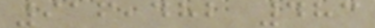916,482 483
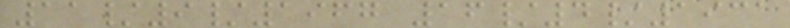11/9/1967 16/4/1931
